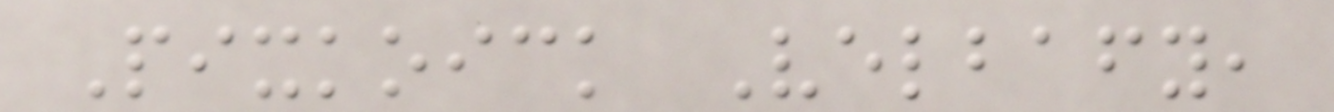Pixkoick Velbafy,
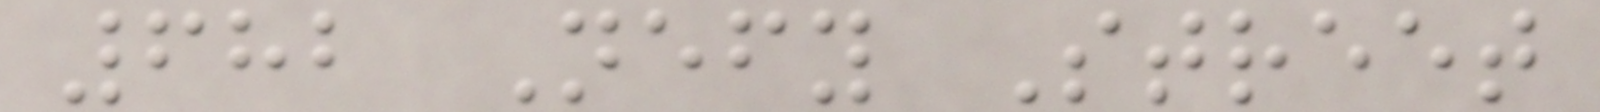682 Nefy Street
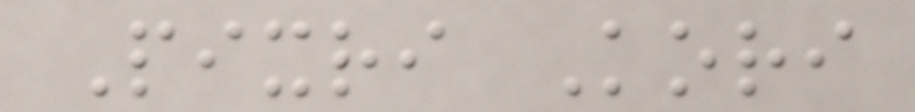Pixri Kori
